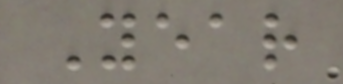Year
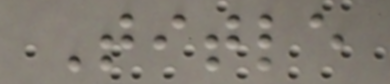Title
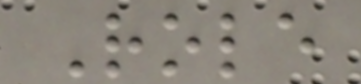Role
